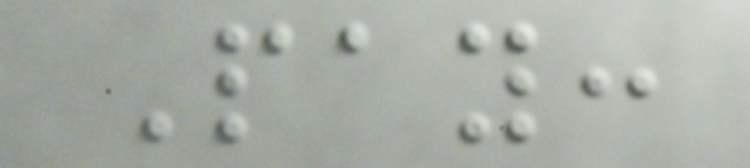Pay:
